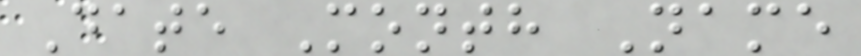Date Month Name
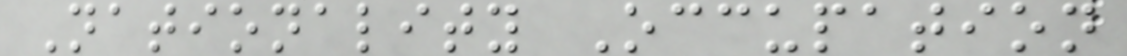Nationality Occupation
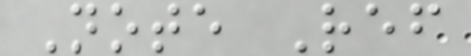Note Ref
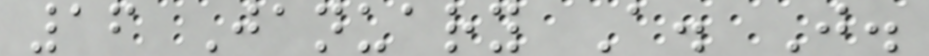16 January A. J.
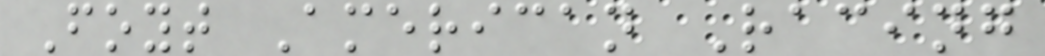Foyt American Racing
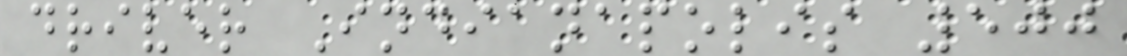driver Indianapolis 500
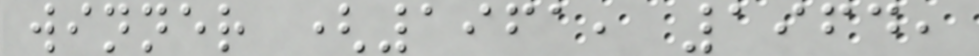winner (1961, 1964,
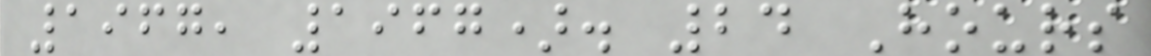1967, 1967). 24 Hours
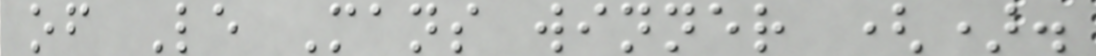of Le Mans winner ().
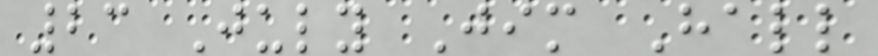23 July Jim Hall
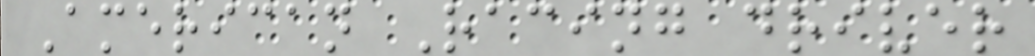American Racing driver
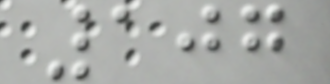107
